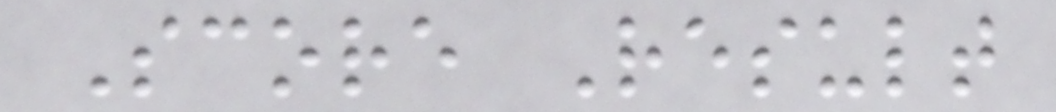Score Result
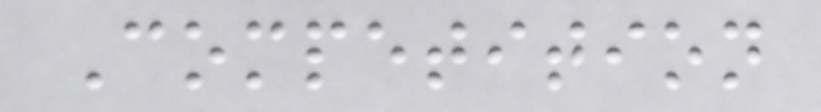Competition
